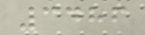3486
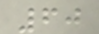60
